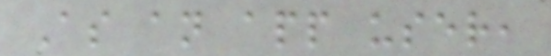As an app user,
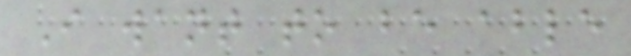I want to be able
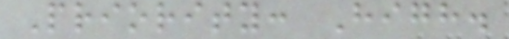Priority: High.
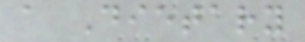a Dietary
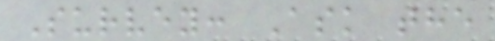Survey: Ask the
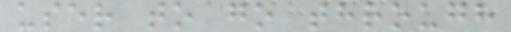user to go through
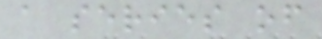a series of
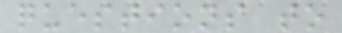questions to
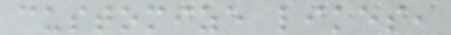customize likes,
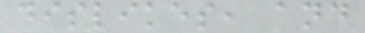dislikes, and
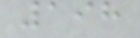198
